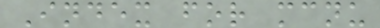Index for mcnu
